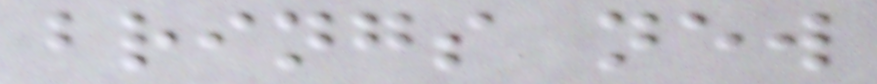brings new
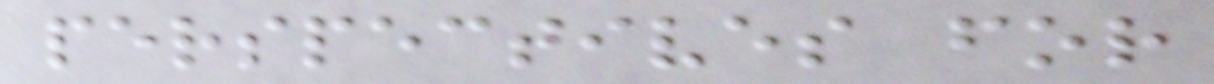perspectives for
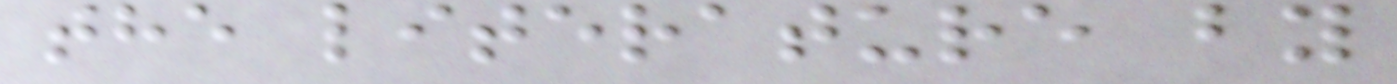the literature by
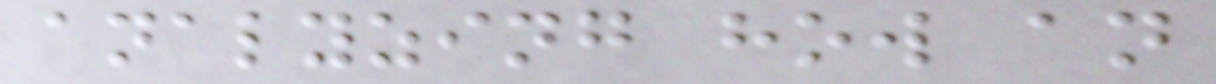analyzing how an
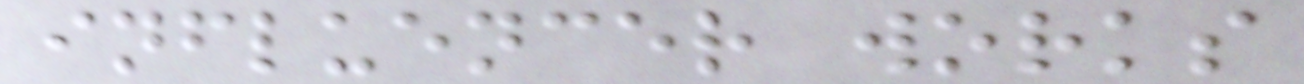influencer works
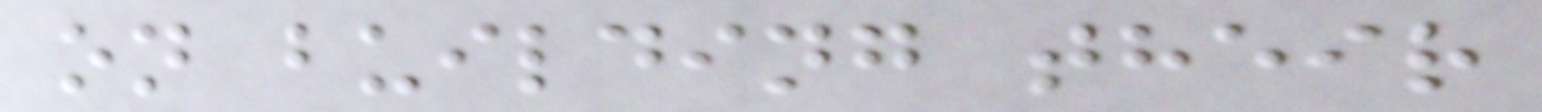on building their
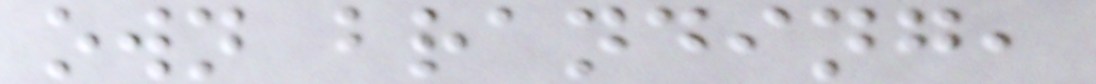own branding,
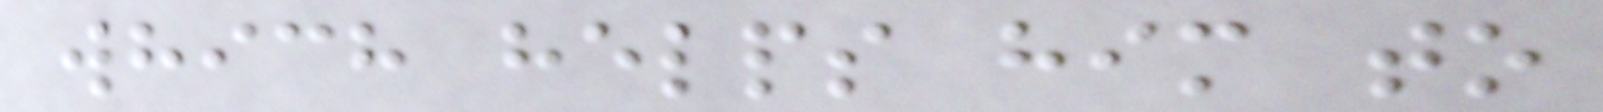which helps him to
